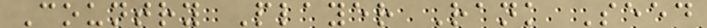Country Player Rank Seed
